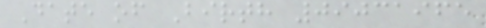Date of Birth 09031965
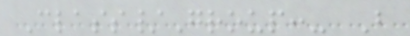Class/Group:- B
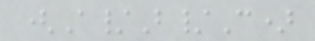(A/B/C)
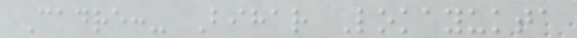Cadre:- Bihar Lokayukta
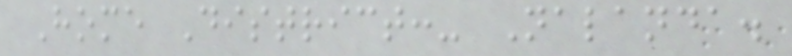Home District:- Nalanda.
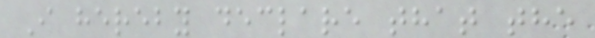I hereby declare that the
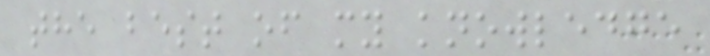the best of my knowledge
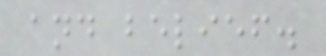and belief.
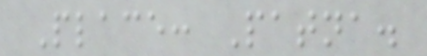Place: Patna.
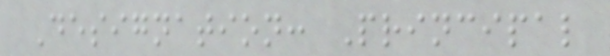Designation: Principal
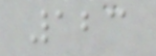123
